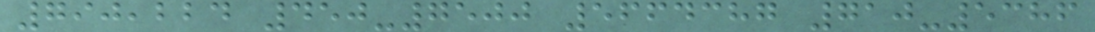790,224 450-7500 5664387 710-5386
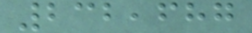232,687
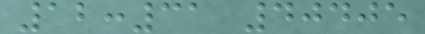12:31 40405
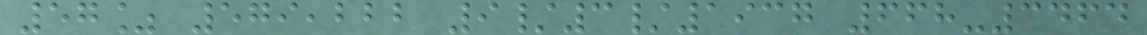57% 579,222 9/3/1937 668-3464
